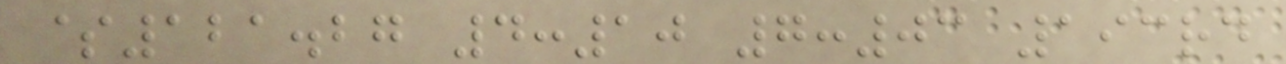$121.27 4:10 7:03 193rd
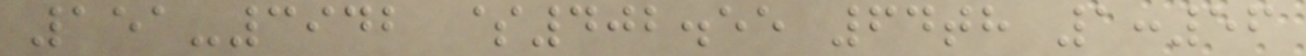151-3942 $402.55 64th 1:56
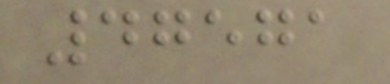47571
